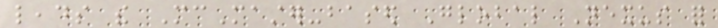leads the McMaster-based Global Nexus for
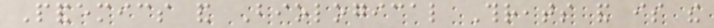Pandemics and Biological Threats and is the
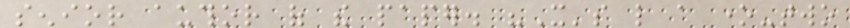senior author of the paper. "It's like a one-two
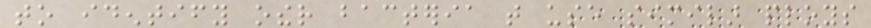to identify other bacteria that use similar ploys
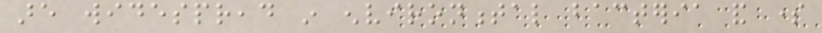are widespread in environmental bacteria and some
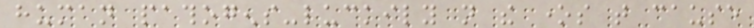human pathogens-luckily not the ones that cause
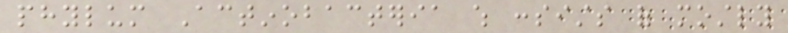phylum Actinobacteria which consists of mostly
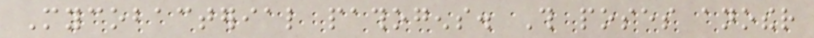Mycobacterial pathogens. This poses another
